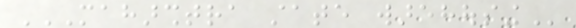MAHARSHTRA STATE WAREHOUSING
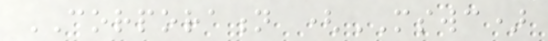CORPORATION (MSWC)
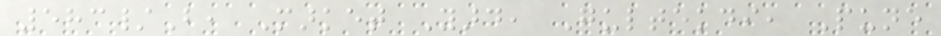583/B, Market Yard, Gultekdi, Pune
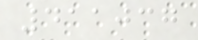411037
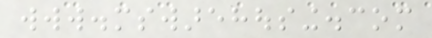www.mswarehousing.com
